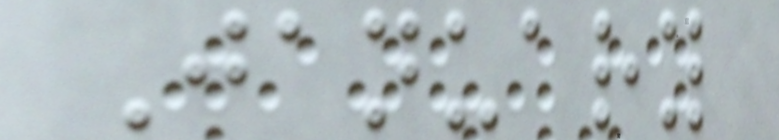January
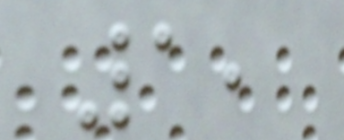1,
